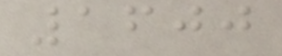1600
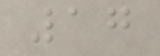17
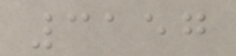3157
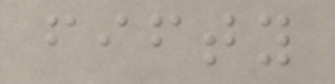fifty
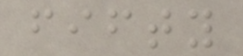fifty
